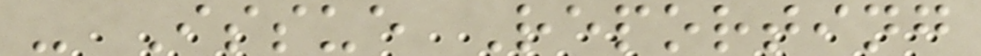- Issue Reporting
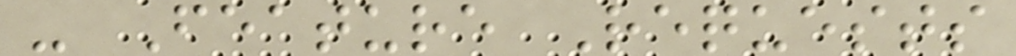- Feature Requests
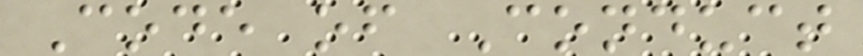Code of Conduct
